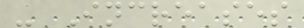- Increases
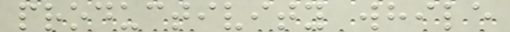productivity while
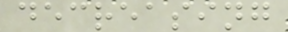decreasing
